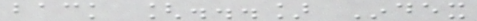back [...] Index
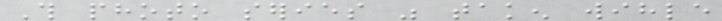This photo series was taken wihle
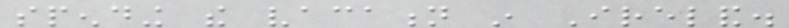spending the vacation in Ireland.
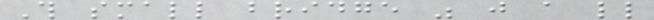This small bridge was just a little
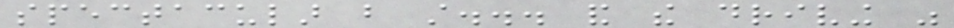spectacular but still... and the driving was
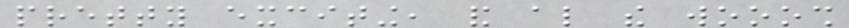pretty exciting, and also the wooosh
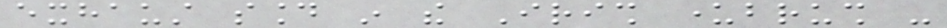exhaust sound in the Irish underbrush -
